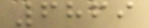6869
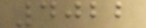4022
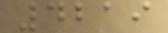4219
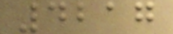4217
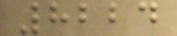8224
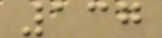137
